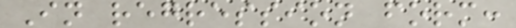In regression form:
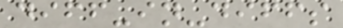diff-in-diffs
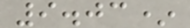9.03*
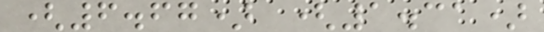(6.67) (1.31)
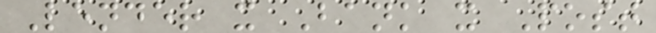Lender x Bank x Post
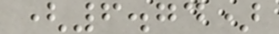(6.74)
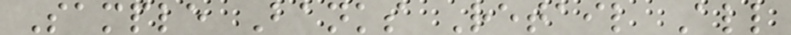Sample Banks Retail All
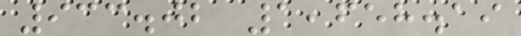933.02 1,658.19
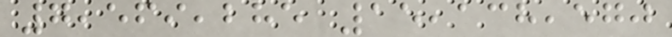7,569,285 15,138,570
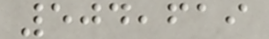504,619
